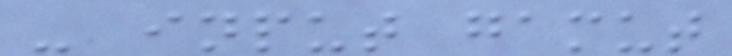- input gamut
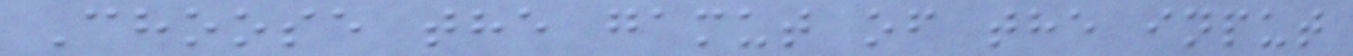Choose the gamut of the input
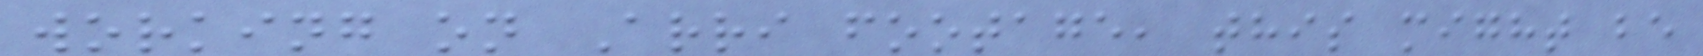working on Arri footage, this might be
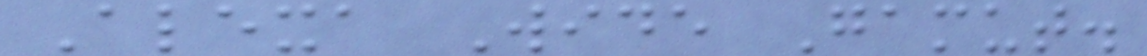Alexa Wide Gamut.
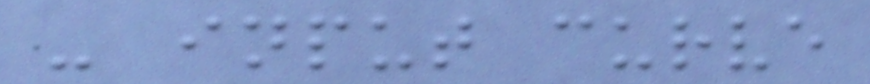- input curve
